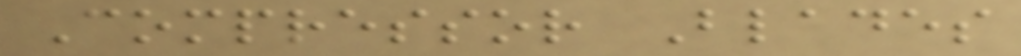Compressor Blades
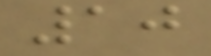10
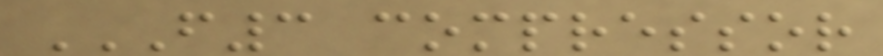F3 COMPRESSOR
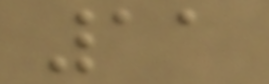11
